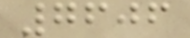7606
